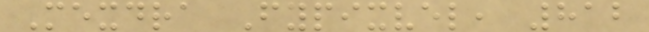Mexdra Fypixvel, 812
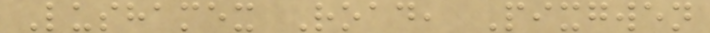Lushamex Road, Pixgwen
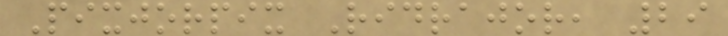Pixjorpix Ridrajor, 29
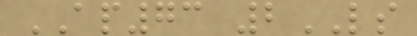AP73 2LS
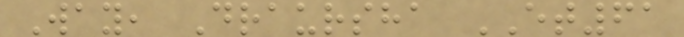Way, Draursha ET61
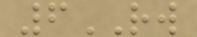6RW
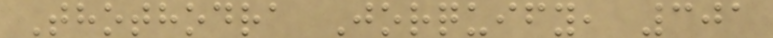Thothodra Jorquify, 301
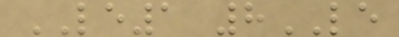LE1 8LE
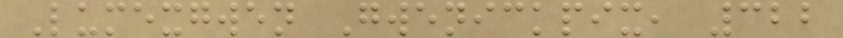Lumexgwen Gwenickpix, 322
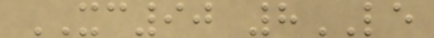XC90 8LE
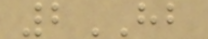2HB
